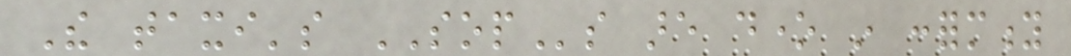The taxi's SOPs are done in conformity
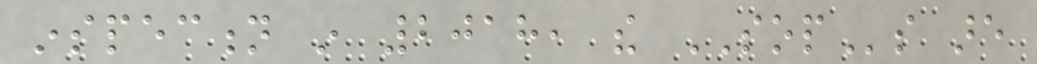inspection in 2018, the SOPs are
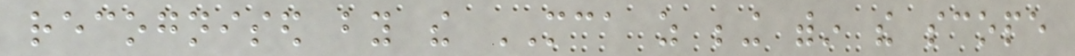recognised by the MCA as being within the scope
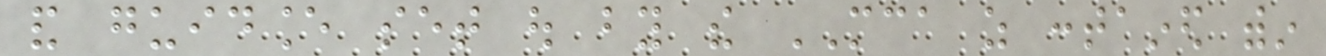and guidance set out by the MCA as contained within
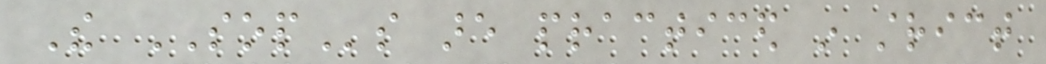The SOPs are practiced in strict
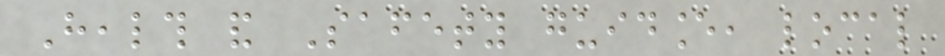Health and Safety guidance, local
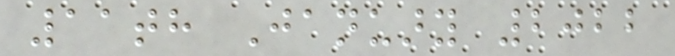11th January 2022
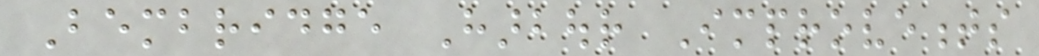Bembridge Harbour Improvements
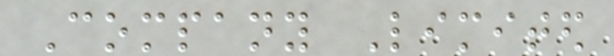Company Limited
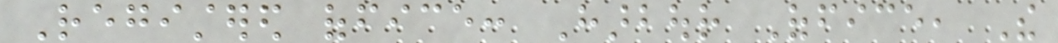Registered office: Harbour Office, The
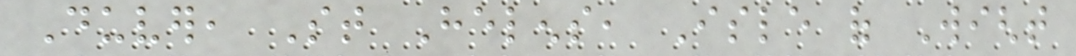Duver, St Helens, Isle of Wight
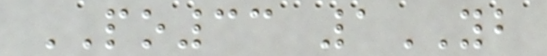PO33 1YB
